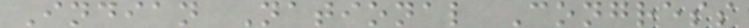Indian National Congress
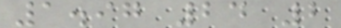1.97 24 2
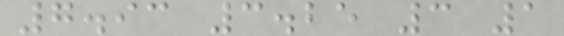7.93 3.25 3 1
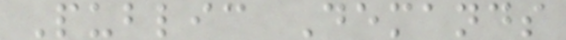Public Demands
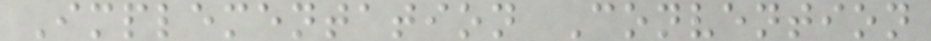Implementation Convention
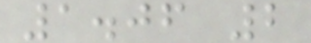1.06 2
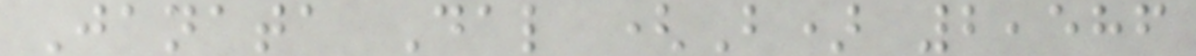Janata Dal (B) 2,586
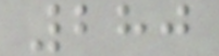280
